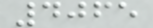4065
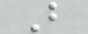B
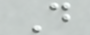D
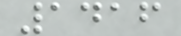1416
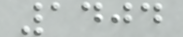1404
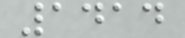1414
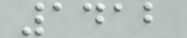1412
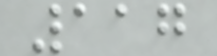117
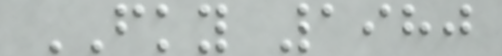FKY 1980
